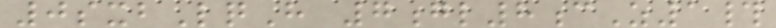0sxbLqH 7gl8cZ1#
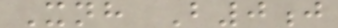Xnh B0j
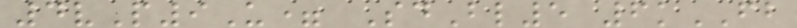4vP9U= SdBl5 6kFB
